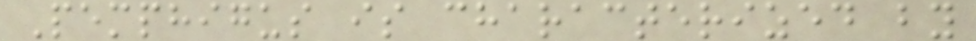Pemphigus is characterized by
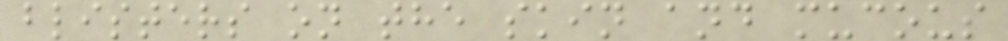blisters on the skin and mucous
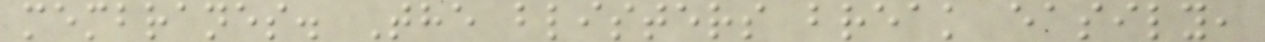membranes. The blisters break easily,
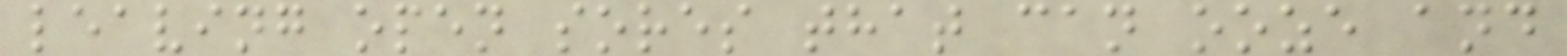leaving open sores that can ooze and
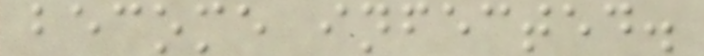become infected.
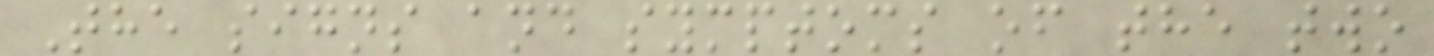The signs and symptoms of the two
